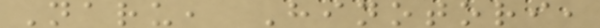Naru, Hinotori,
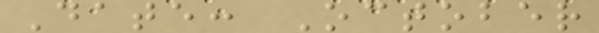Date: October
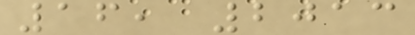16, 2013
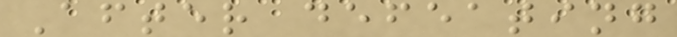After defeating
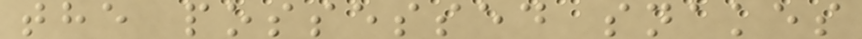the possessed snakes
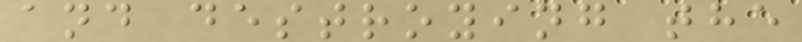and destroying the
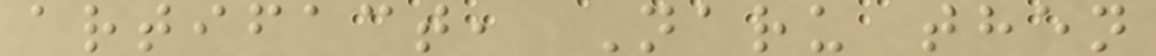artifact, Naru then
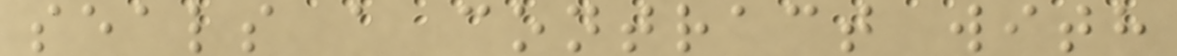seals a contract with
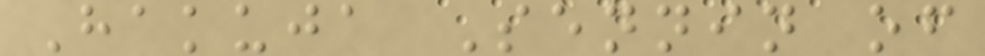Hakuja Sennin of
